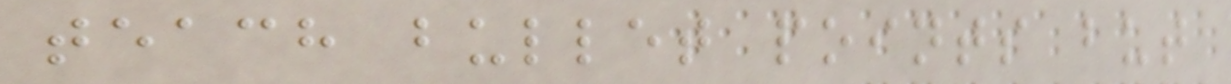teach bullet points but
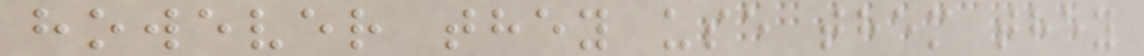however they use them they
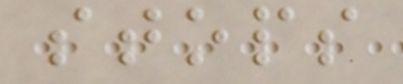stops
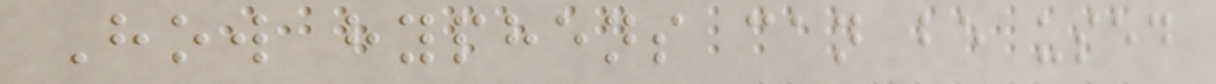How hyphens can be used
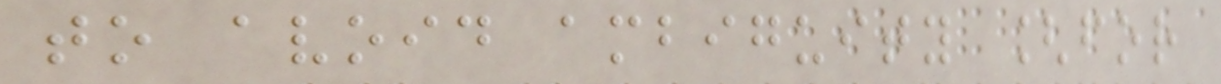to avoid ambiguity [for
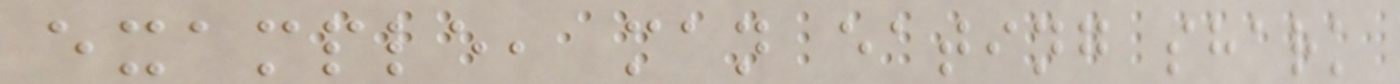example, man eating shark
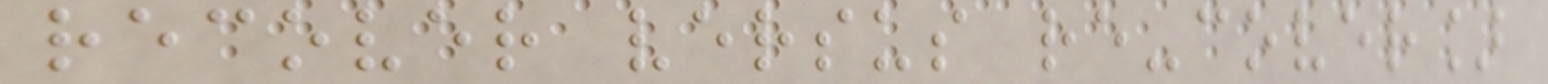recover versus re-cover]
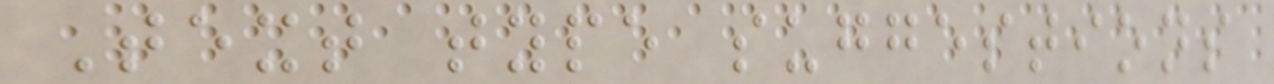Text type suggestions
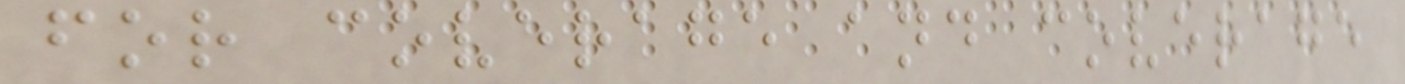for coverage and coverage
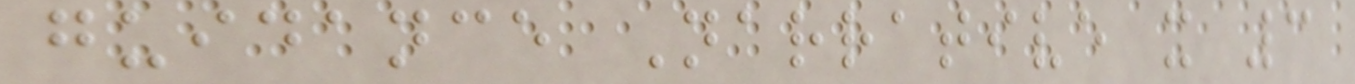guidance Narrative x 3
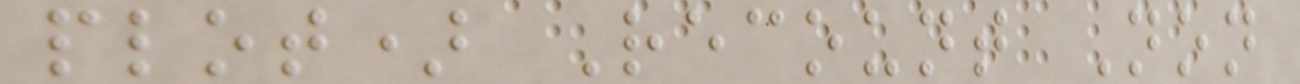plot) Recount Non
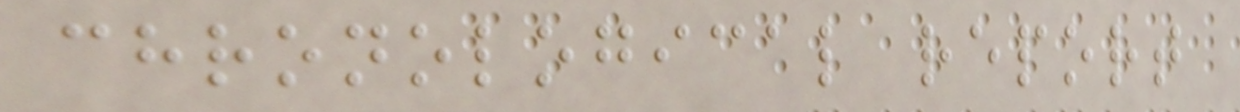chronological report
